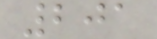201
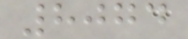8074
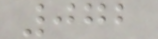072
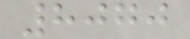8070
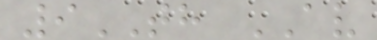9TH AV
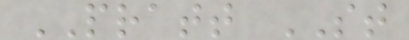PRATT ST
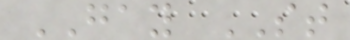GAY ST
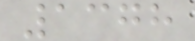1378
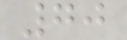70
